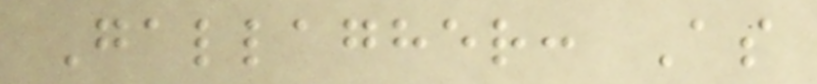Gallagher: As
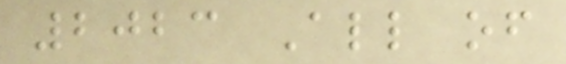2023 All of
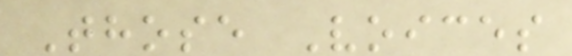Those Voices
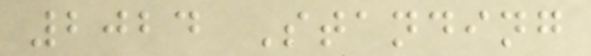2024 Standing
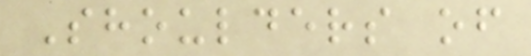Shoulders of
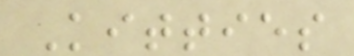Kitties
